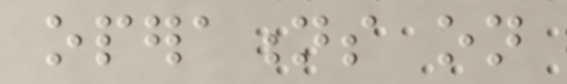operations on
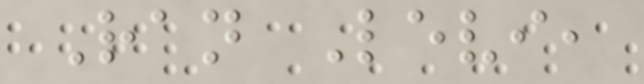Ran Levi,
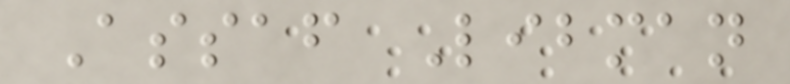Assaf Libman
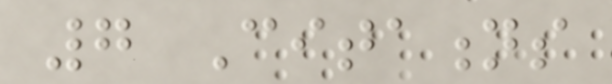7 Citations
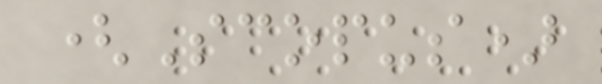(Scopus)
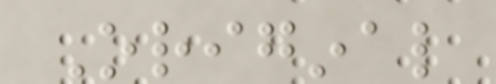Original
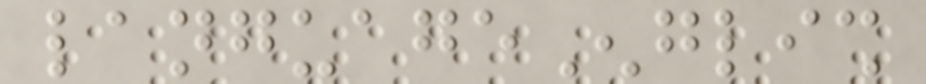languageEnglish
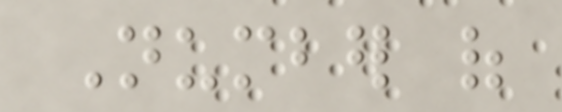Number of
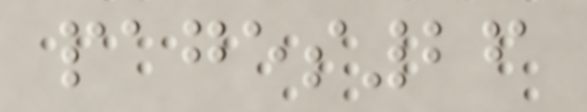pages26
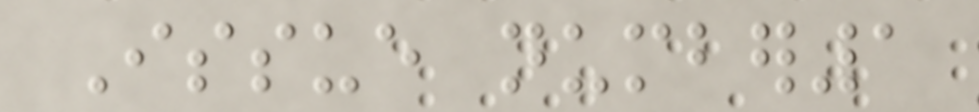Issue number1
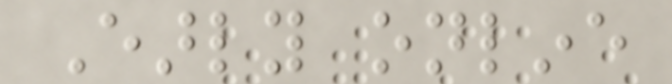Early online
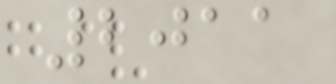2011
